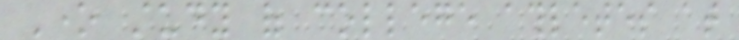One study of college athletes at
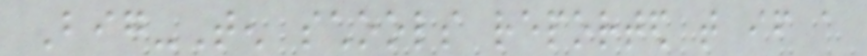Big-Ten schools reported that if a
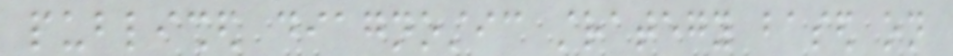published diagnostic strategy based on
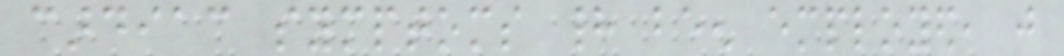cardiac symptoms had been employed, just
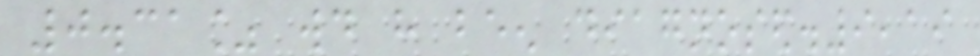0.31% would have been diagnosed.9,19
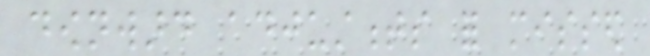downward adjustments for missed
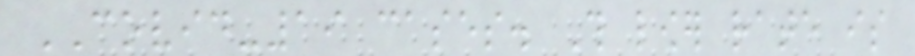COVID-19 cases. This lower rate is
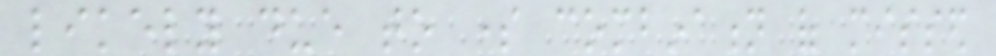likely due to some combination of missed
